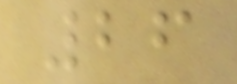26
